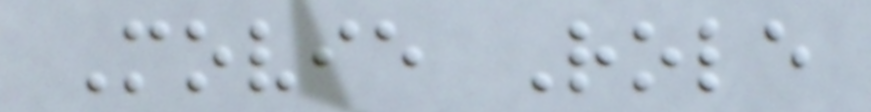Movie Role
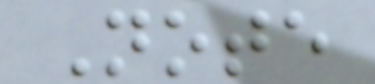Note
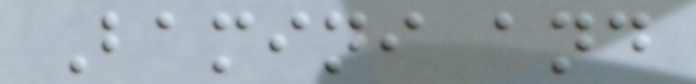Bamini and
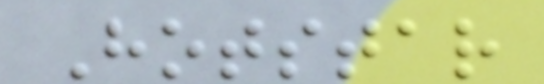Hotstar
